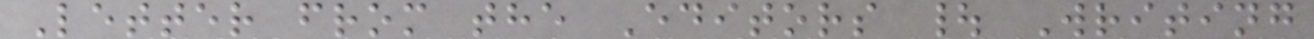Letter from the Editors | Writing
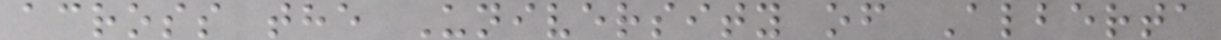across the University of Alberta
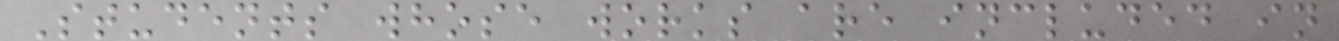Students whose works are included in
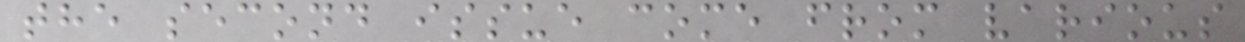the second issue come from various
